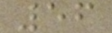56
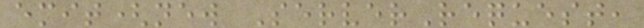emit(new ServerRequest,
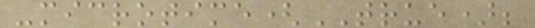-microtime(TRUE);
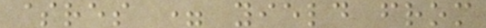$res = yield from
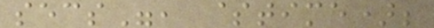secs", $time);
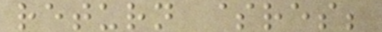return $res;
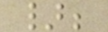};
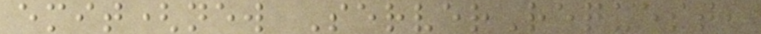emit(new ServerRequest,
